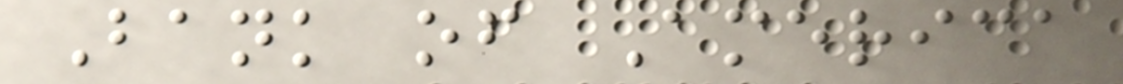Bank of America
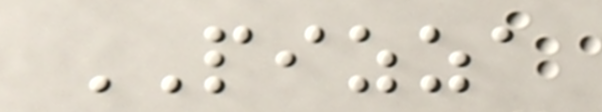PIZZA
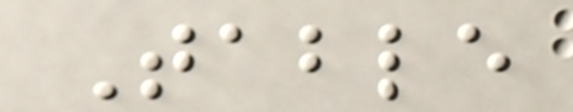Table
